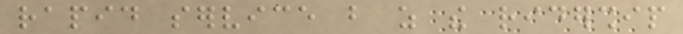rapid service but as the ridership
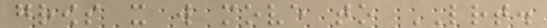grows it will move to LRT.
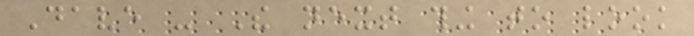Dave - The next thing to look
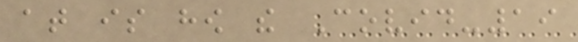at is how the Covid-19
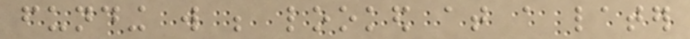funding will be looked at a later
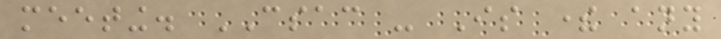meeting. CSAC - Is there any
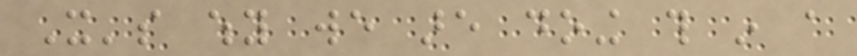It's why we are doing this in a
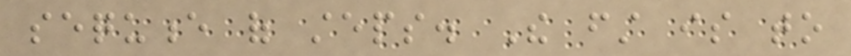sequence of steps. The first is to
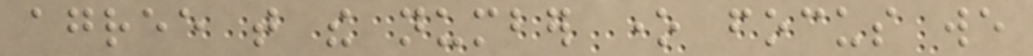agree that the number one focus we
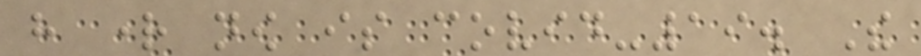have right now is covid-19. The
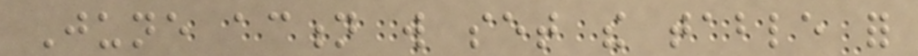June action will set the table for
